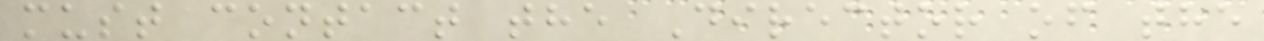must contact the Director of the
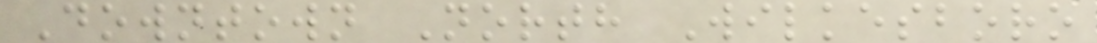Downtown North Wilkesboro
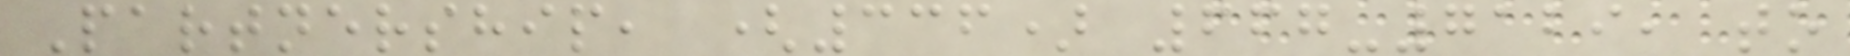Partnership, (336) 667-7129, to
